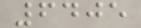6405
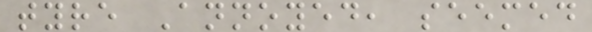tyre Annoyed, seemed
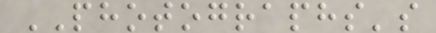PHOTOGRAPHS's
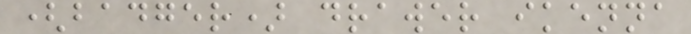(badger) drawer ikenna
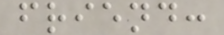friend:
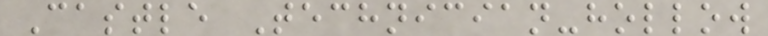Castle Technician-hollow
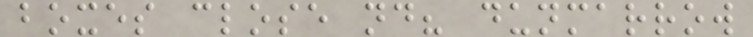boxes close nd? dunmarrow
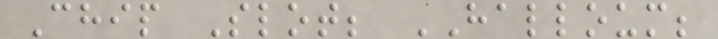Chip Slot; HALLOUM;
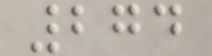274
